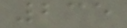235
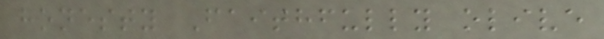honesty Faithfully olive
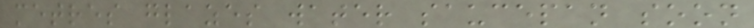metres glazes water saucepan soon
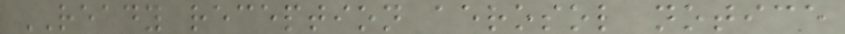READY reception aerosol notice
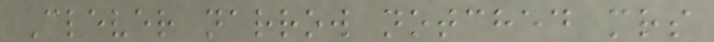Clever narrow notched mrs
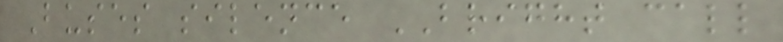Buses silence BRIGHT call
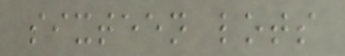sixteen lots
